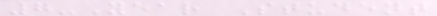7-Year Student
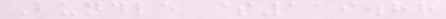Bundle $119.88
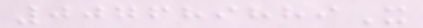007689889X
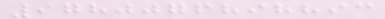9780076898893
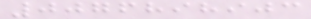0076898903
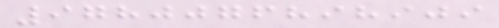9780076898909
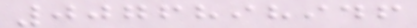0076898946
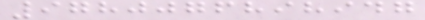9780076898947
